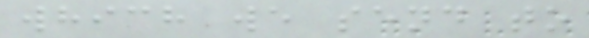which we send to
